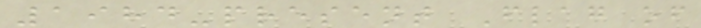1984-present Flag of
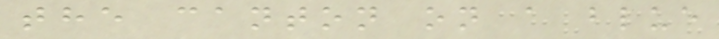the canton on a blue
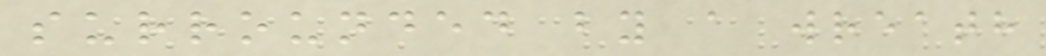surrounded by a wreath
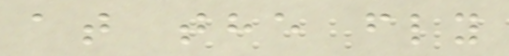at the fly
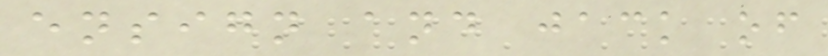ensign and jack of
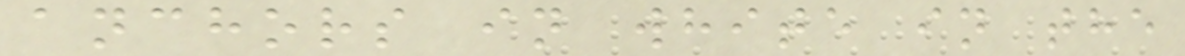anchors in white in the
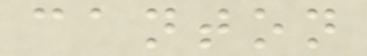canton
